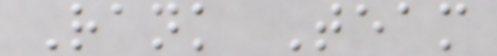Rank Team
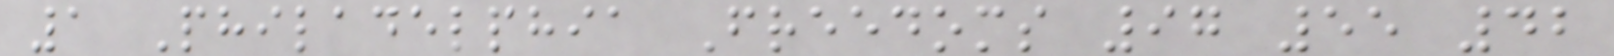1 Philadelphia Freedoms 97 55 42
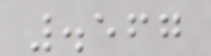.567
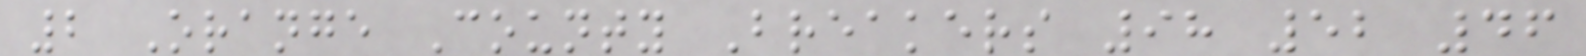2 Orange County Breakers 98 52 46
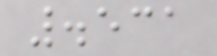.531
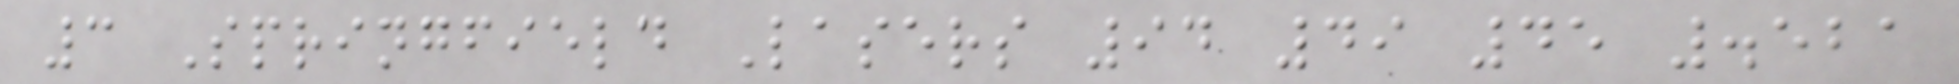3 Springfield Lasers 94 49 45 .521
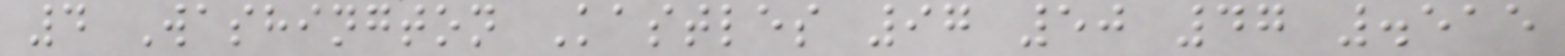4 Washington Kastles 97 50 47 .515
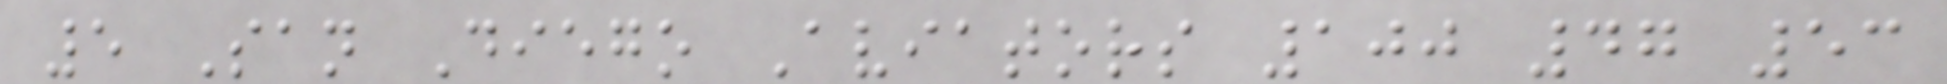5 San Diego Aviators 100 47 53
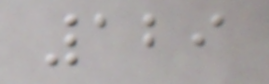129
